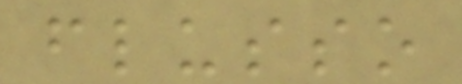flusso
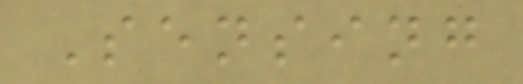Sensing
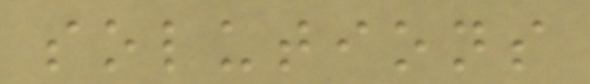solutions
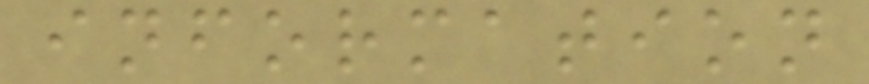information
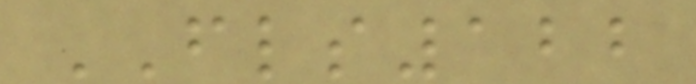FLS122
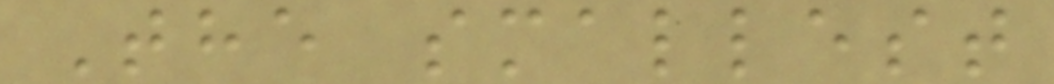The smallest
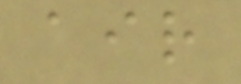air
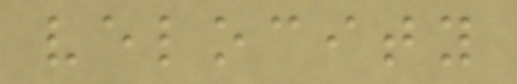velocity
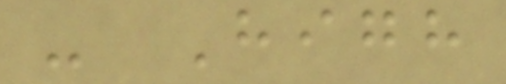- High
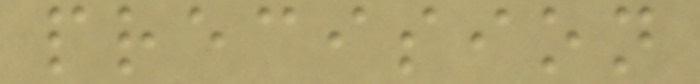precision
